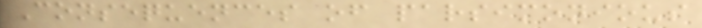Consequences of parsimonious
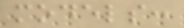models:
